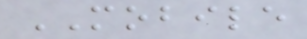MOBILE
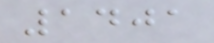1401
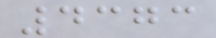4373
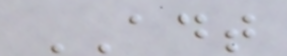ADT
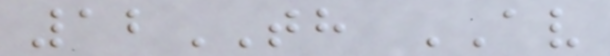12TH AV
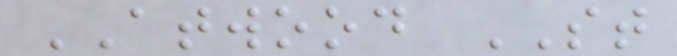ATWOOD ST
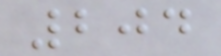204
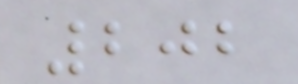202
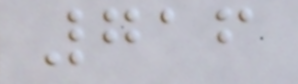716
